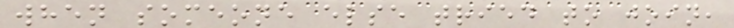when someone else tried to join,
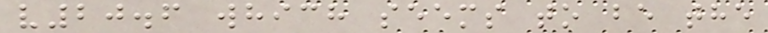v20.6 which seems to be the
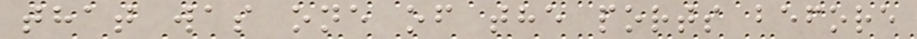that was one of the ports before
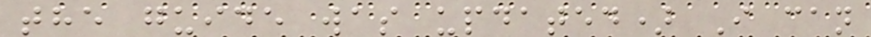the guide was updated) I can
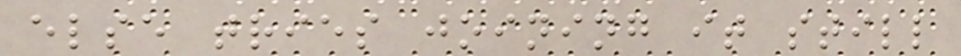else tries joining it still
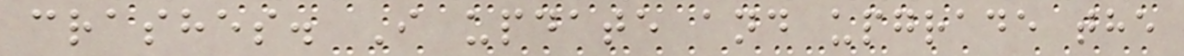crashes. I update and upgrade the
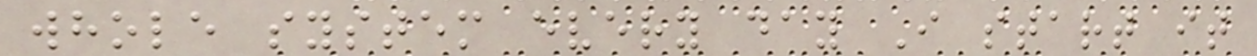whole system every day I start it
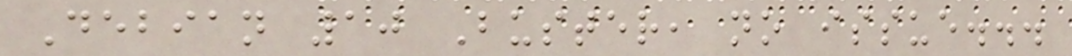Debian 10 Buster, no issue...
